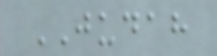JUDAH
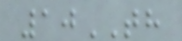10TH
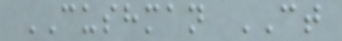CUSHMAN CT
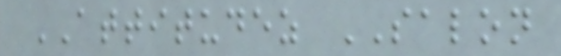ATTITUDEZ SALON
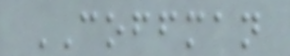COFFMAN
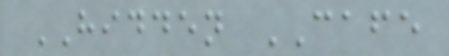HIDDEN CAFE
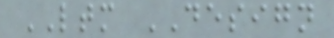LTM DESIGN
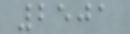2501
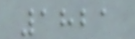1821
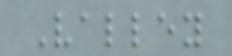Valley
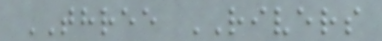THREE RIVERS
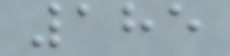185
